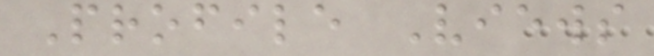Profile Views
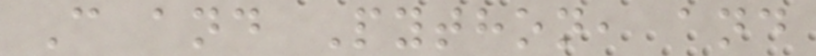C and Python, and
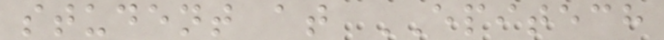student at EPITECH
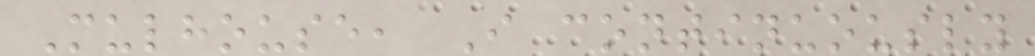Mulhouse, I continuously
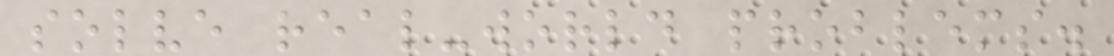solve real-world problems.
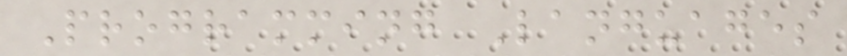Programming Languages
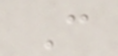C
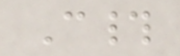C#
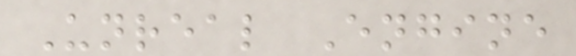Unreal Engine
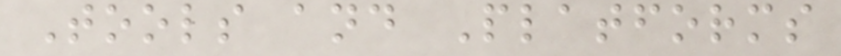Tools and Platforms
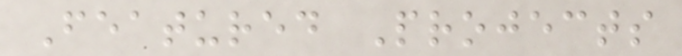Featured Projects
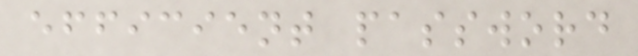efficient password
